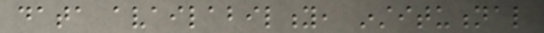data availability, institutional
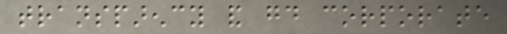transparency and good corporate
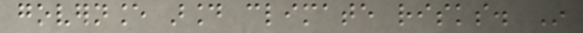governance around climate risks. In
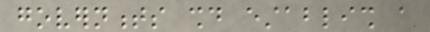governments should establish a
